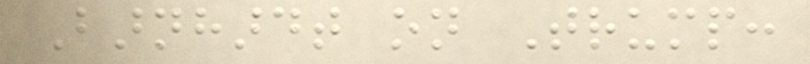Barnhardt on Trump:
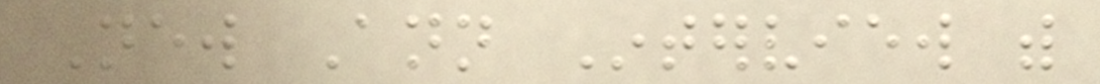New Ann Interview with
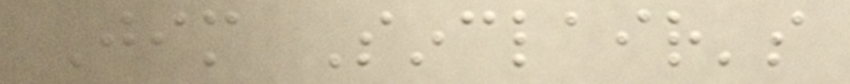Jim Sinclair's
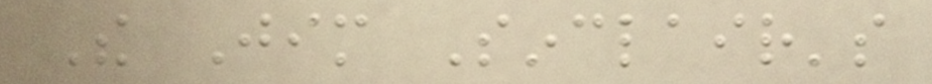The Jim Sinclair's
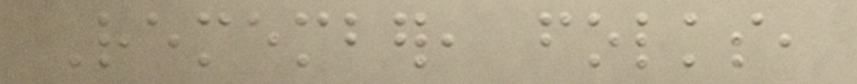Remember, folks,
